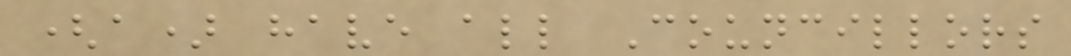(a) have all Councillors
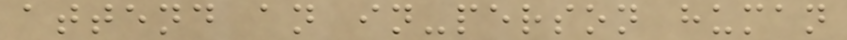attend an in-person human
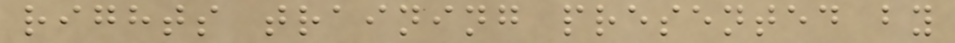rights training presented by
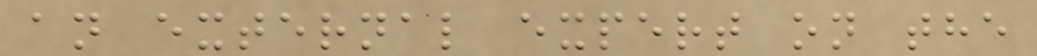an external expert on the
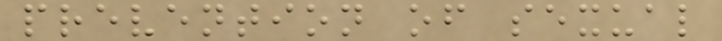prevention of sexual
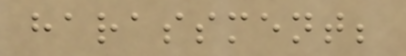harassment;
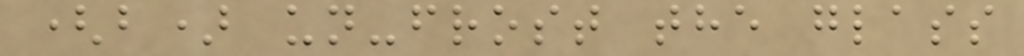(b) un-frost the glass
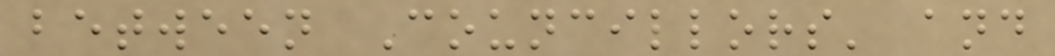between Councillors' and
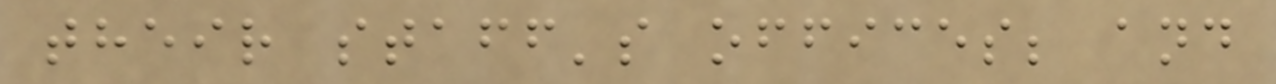their staff's offices; and
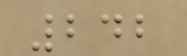242
